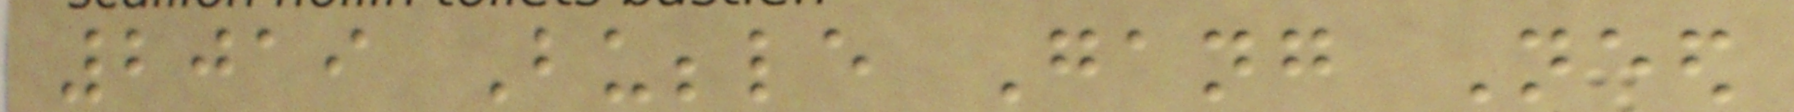2019 Bubble Gang Need
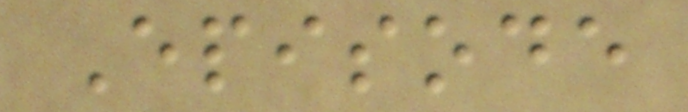Episode
